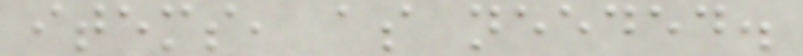items, as needed.
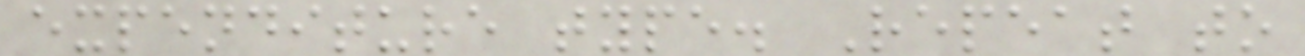expenditure type. Repeat to
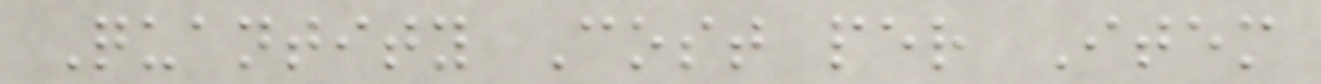Quantity Cost per Item
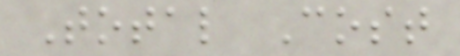Total Cost
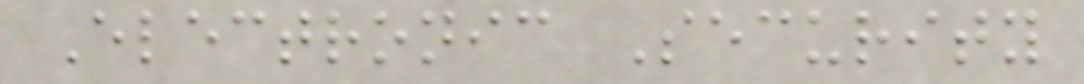Electronic Security
